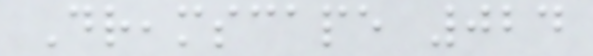Dreamscape 024
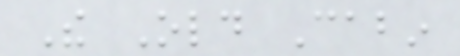The Old Cabin
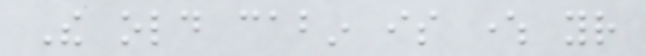The old cabin is where your
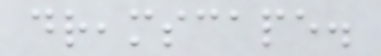dreamscape.
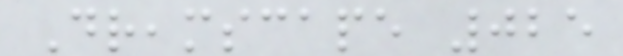Dreamscape 025
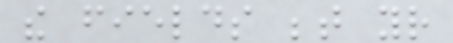the fields between your
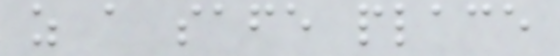as a safe place
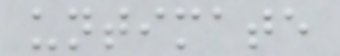untimate
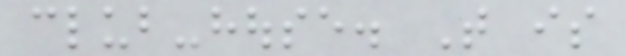club-house. That is
